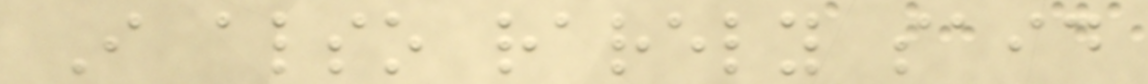I also rarely said
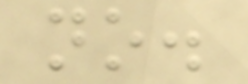no.
